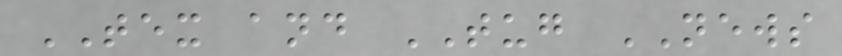TEX and TUG NEWS
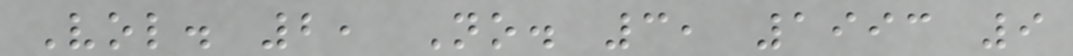Vol. 2, No. 3, 1993 9
